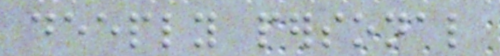deeply personal
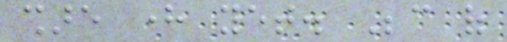share here yet. Because of
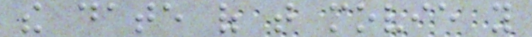the date of that movie you
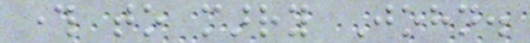through to marry John.
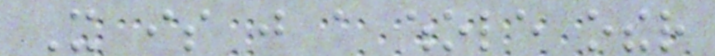It is just a whole other
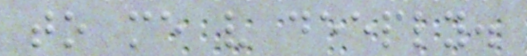to me very deeply.
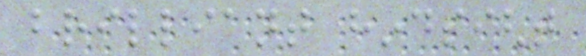brilliant hindsight
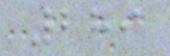289
